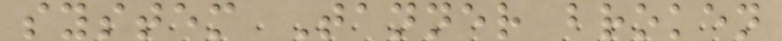system Tanner broken
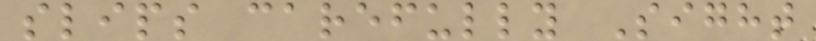slips carefully Sight
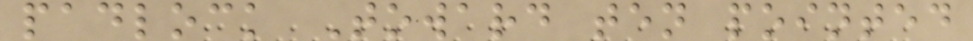padlock Toward ten pointed
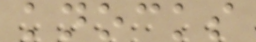knocks
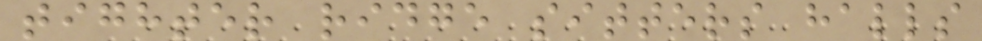tighter ridge sitters halls
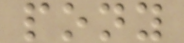pony
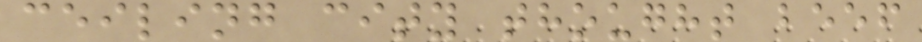ceiling city thought beef
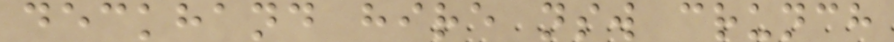deckhand hire nsw crunch
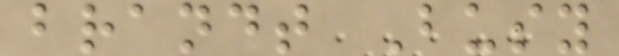brandt Busy
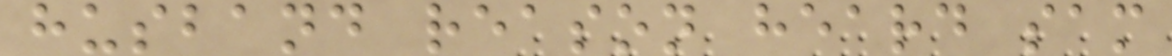husband reason heard sam
